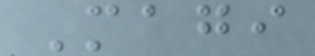Magi
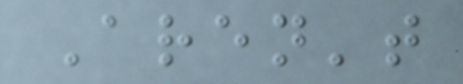Aren't
